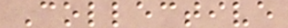Collective
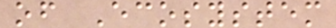of Ecosystem
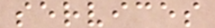services
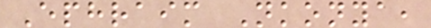Ephraim Nkonya,
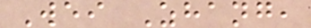Wei Zhang,
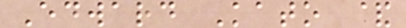Edward Kato &
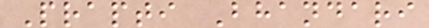Prapti Bhandari
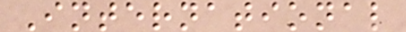International
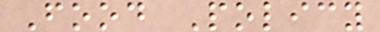Food Policy
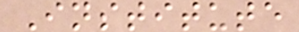Institute
